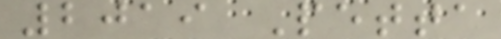2019 Petta
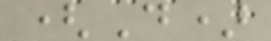(D)
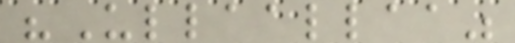"Ullaallaa"
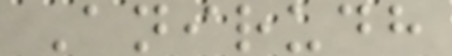Anirudh
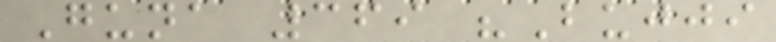Guna 369 "Bujji
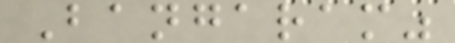Bangaram"
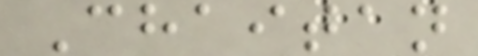Chaitan
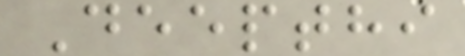Deepthi
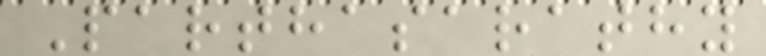Parthasarathy
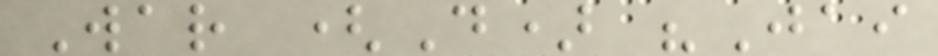War (D) "Jai
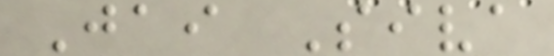Jai Siva
